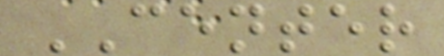CENTER
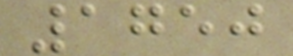1750
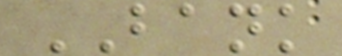BANK
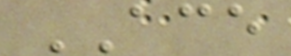ACE
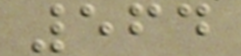564
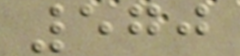570
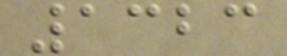1323
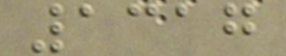1317
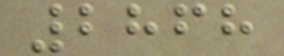2868
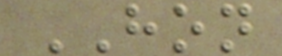HON
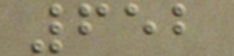652
